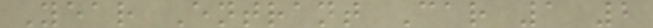Year Entrant Car 1 2
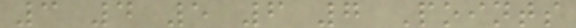3 4 5 6 7 Points
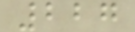227
